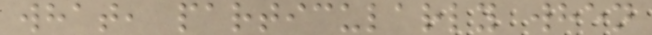what, particularly when
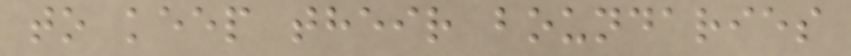to keep their boundaries
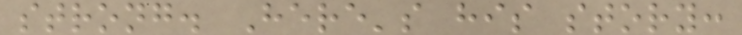strong. Here's his story:
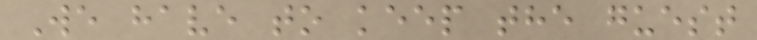We have to keep the guest
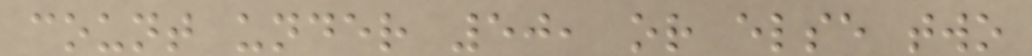count under 50, or else two
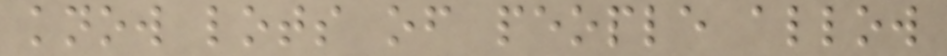know lots of people allow
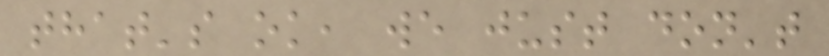that's ok, we just don't
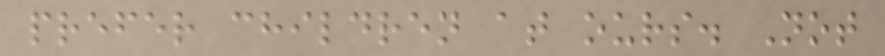prefer children at ours. Not
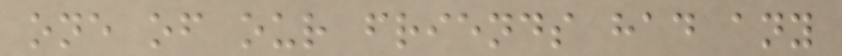one of our friends had any
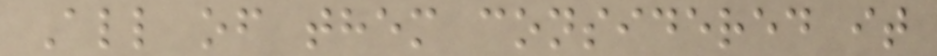All of them considered it
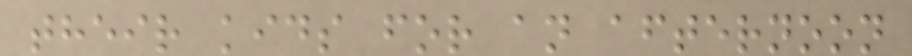their kids for an afternoon
